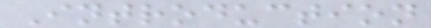Introduction
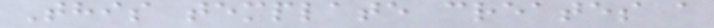This template creates a
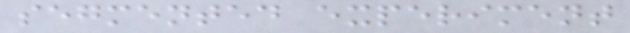segmented experiment
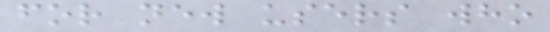for new users who
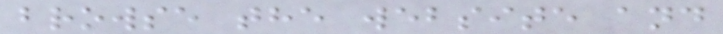browse the website and
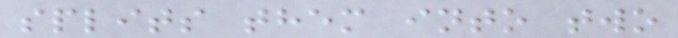splits them into two
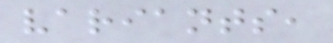variants,
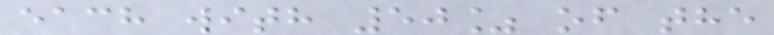each with 50% of the
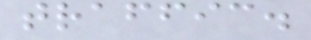traffic.
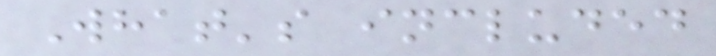What's included
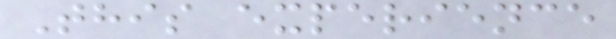This experience
